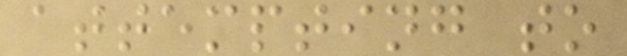attempting to
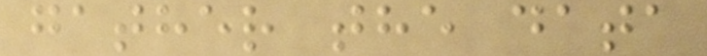gather the data
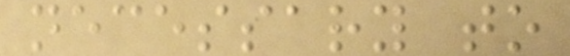necessary to
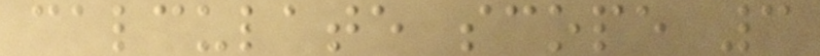calculate scope 3
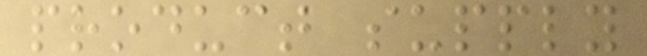product supply
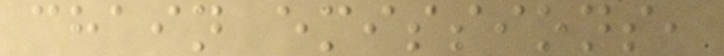chain emissions,
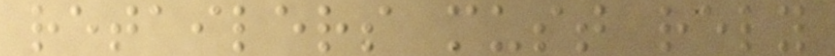retailers must rely
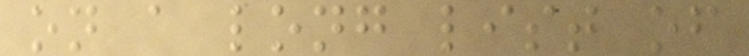on a long list of
